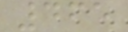465
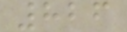826
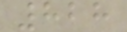828
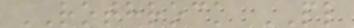ROTHROCK PL
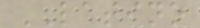LATINO
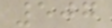507
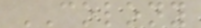COLONY
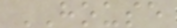HOUSE
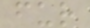fur
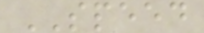SPEED
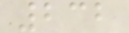232
